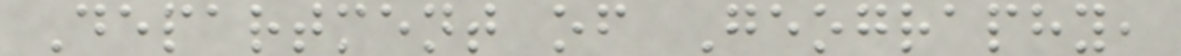Department of Geography,
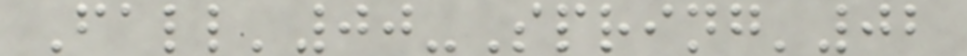Fall'00-Spring'02
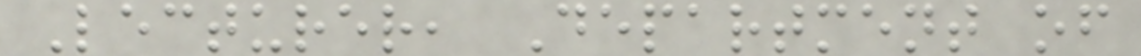Lecturer, Department of
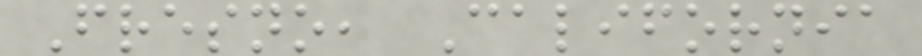Fresno, California
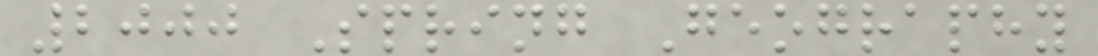2000 Spring Geography
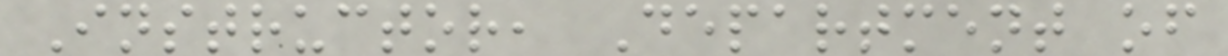Instructor, Department of
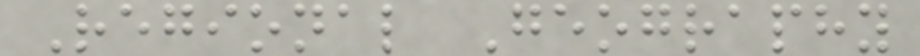Regional Geography
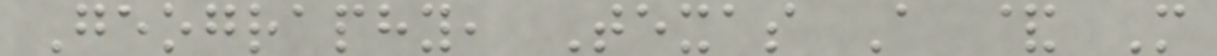Geography, Texas A & M
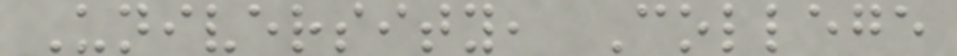University, College
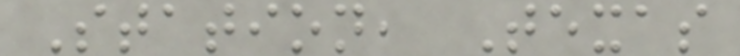Station, Texas
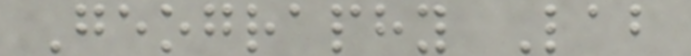Geography Lab
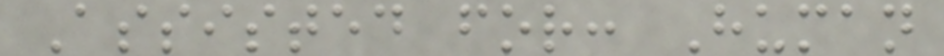Assisted for: Human
